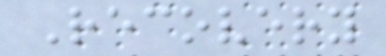Recovery
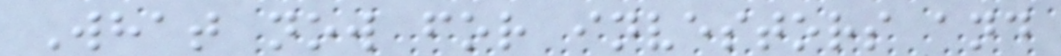What now for investors and
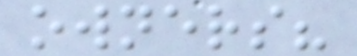owners?
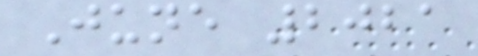June 2021
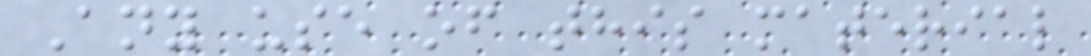Any use of this material
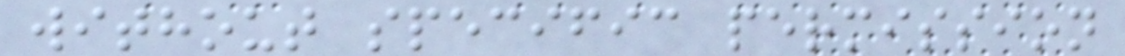without specific permission
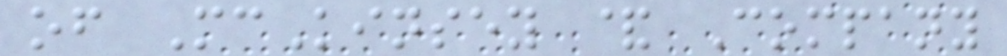of McKinsey & Company
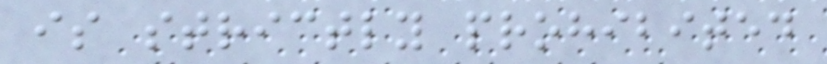is strictly prohibited
